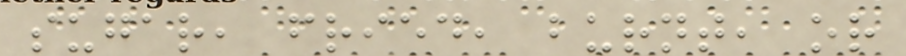sugar, fried, burnt, or
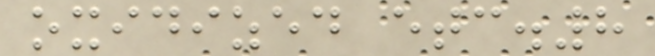oxidized etc.8
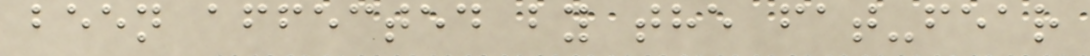been affected by the fat-fear
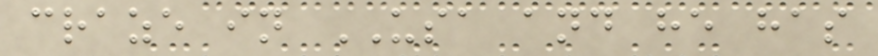craze in USA and he has
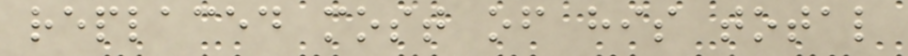replaced most of his total
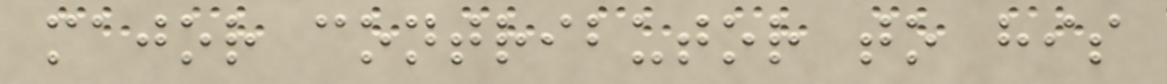major contributor to his
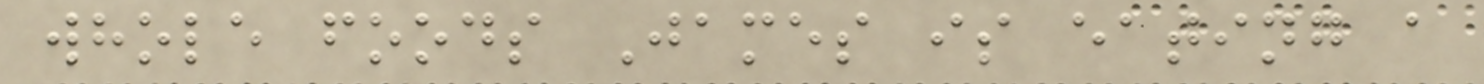whole foods James is eating a
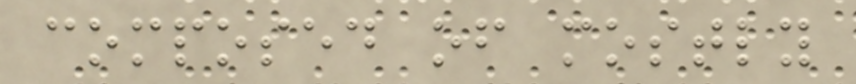composed of mostly
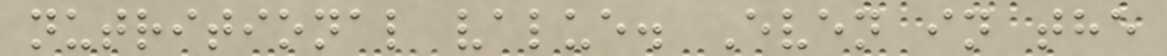nutritional value. Even in the
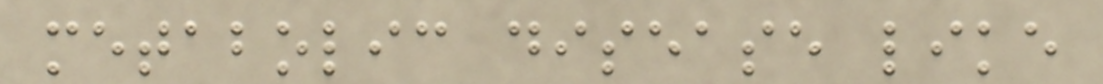metabolic disease like
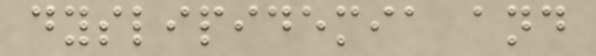dyslipidemia and
